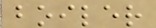boiler
